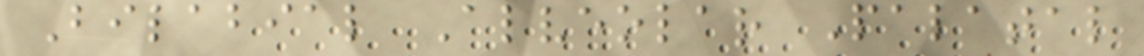Bilabial Alveolar Palatal
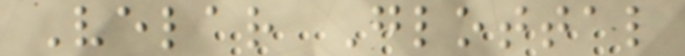Velar Glottal
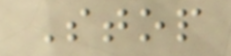Stop
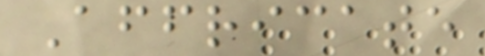Affricate
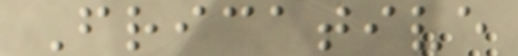Fricative
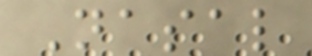Nasal
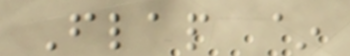Flap ~
